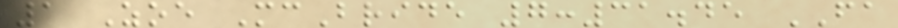1 Zoe McBride 7:31.45 FA
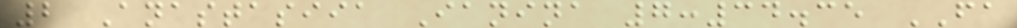2 Anastasiia Ianina 7:34.35 FA
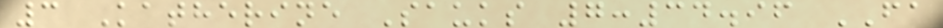3 Katherine Sauks 7:34.96 FA
